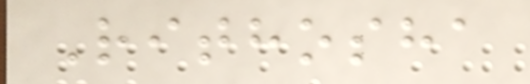Rithosha
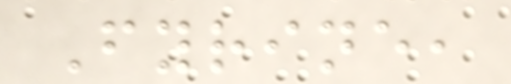Fyrine,
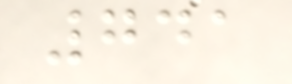741
